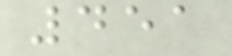451
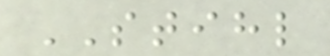STIHL
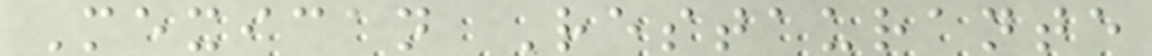Mexican Restaurante
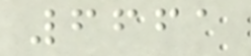6661
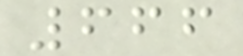666
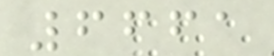6661
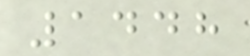1448
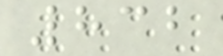832
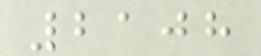2108
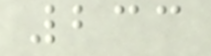233
